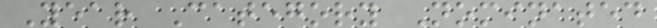Year Category Nominated
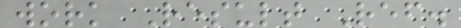work Result Ref.
